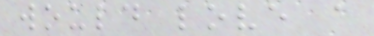would love a
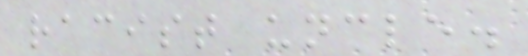racist uncle.
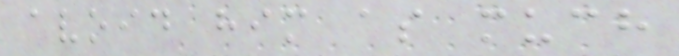avoid him as much
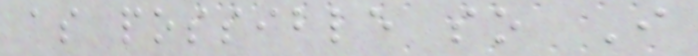as possible so I
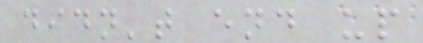didn't end up
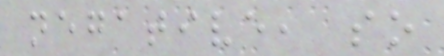negative, so
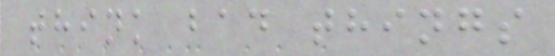think bad things
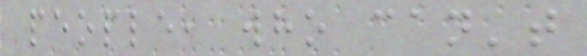people, who can't
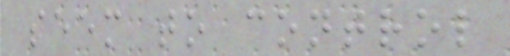seem to control
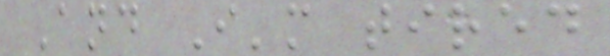And I'm tired
